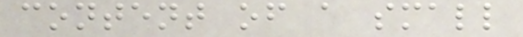content of a small
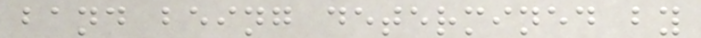band being determined by
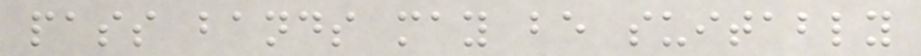pass bands may be suitably
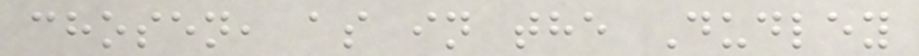chosen, as in the Dudley
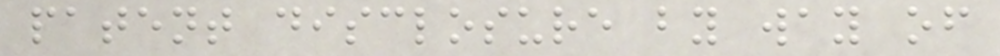patent disclosure by way of
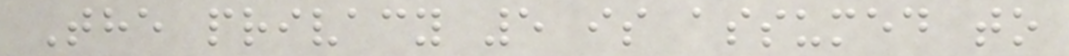The privacy 5 is assumed to
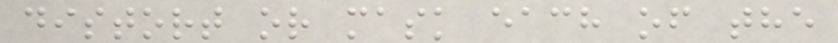distort or mask each of the
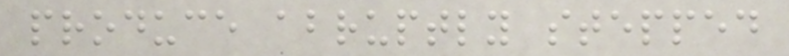produce abruptly stepped
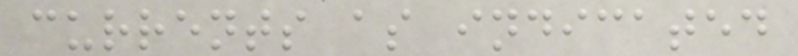currents as indicated
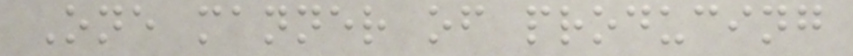One manner of producing
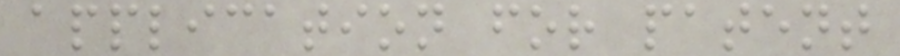application for patent
